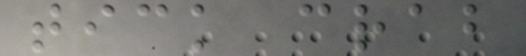tick crab
